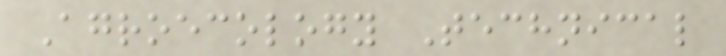Agroecology Technical
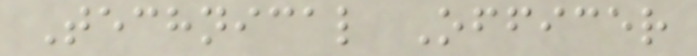Technical Officer
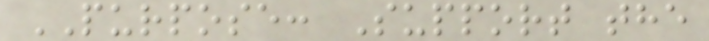PURPOSE: Support the
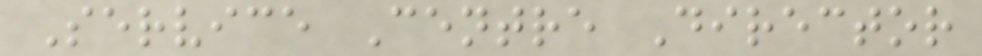Service Centre Director
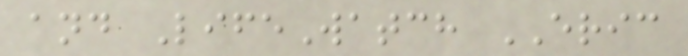and LifeWatch ERIC
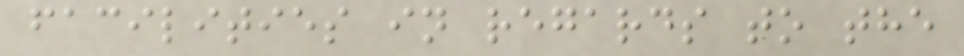facilities in regards to the
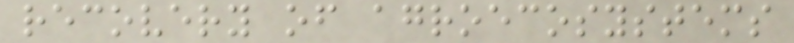recovery of agroecosystems
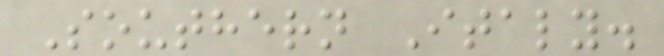Southern Italy.
